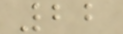22
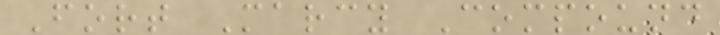Fort Marcy Compound
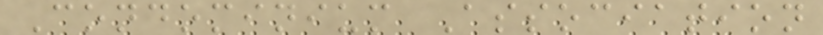Condominium Association
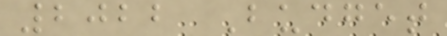2022 Budget
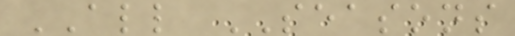ALL SEASONS
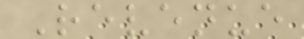Revenue
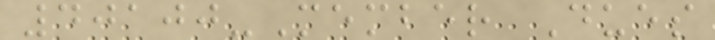40100-Member Dues
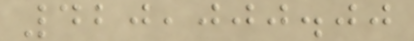420,000.00
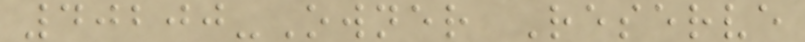40200-Owner Reserve
